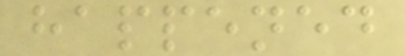happened
